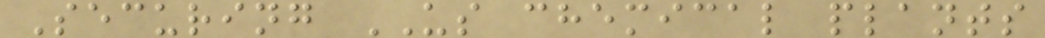Securing US chemical plants
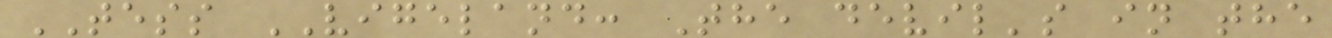TESS VIGELAND: The devil's in the
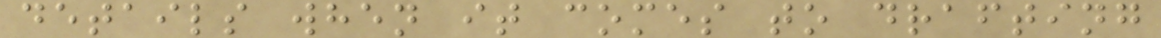details when it comes to drafting
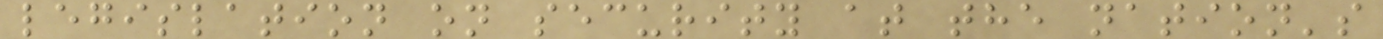legislation on security at the nation's
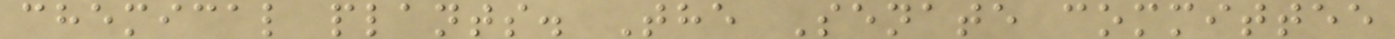chemical plants. The Senate committee
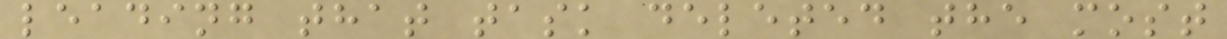leading that task deleted the most
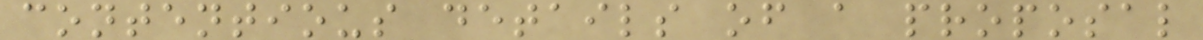contentious details of a proposal
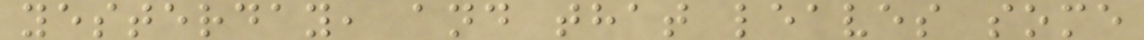yesterday, and that leaves some
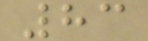83
